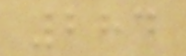284
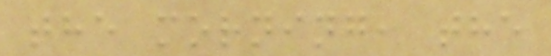the morning, the
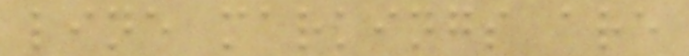line markings are
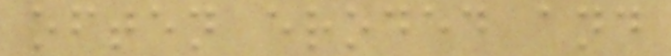often eroded and
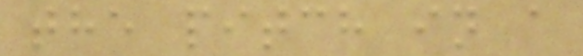the pitch in a
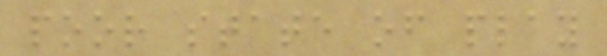poor state of play
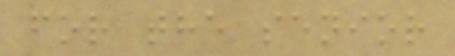for the senior
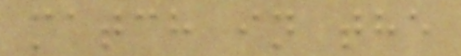match in the
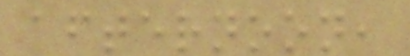afternoon,
